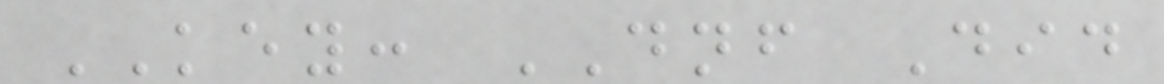KEY: DNF Did
